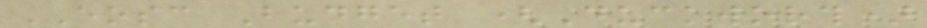EOSC Budget (Duckworth)
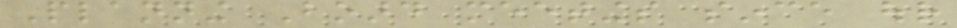Planning Board meetings since our
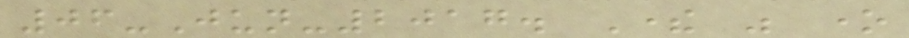06-Jun-2017. There was one
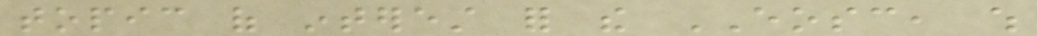topic of interest for the EOSC, which
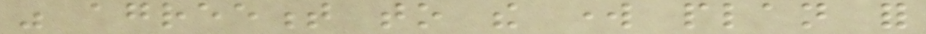was agreement to the work plan for
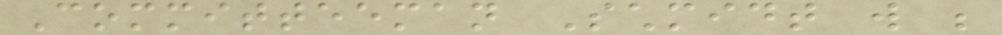Committeeman Schmidt will be
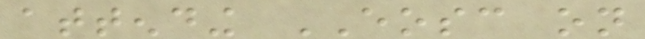attending EOSC on
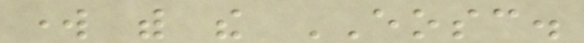work with the EOSC.
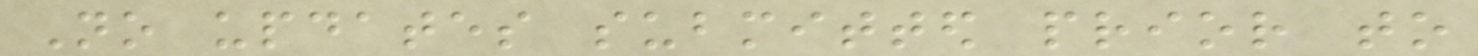No updates submitted prior to
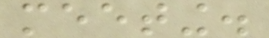meeting.
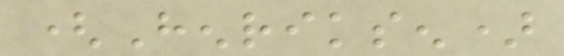(Henriksen)
